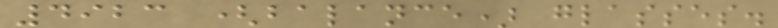4923 (balance) glasses.
